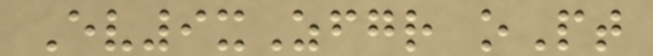Ev9xZfgr oPt
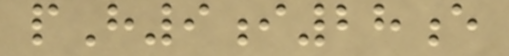pH9i28e
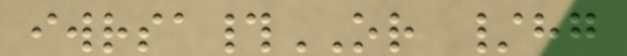iwrsa#OR /hg
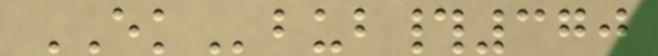EKbub#370
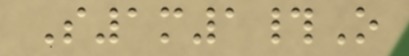S1m1#O
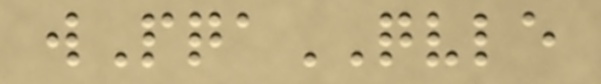wPqaQVLE
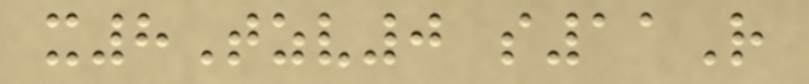x8Tzv0 s11R
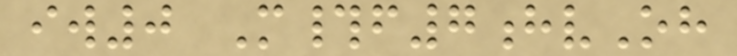iw0 M#f7hvOh
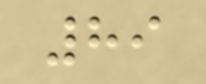89
